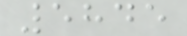5845
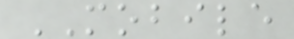MOBILE
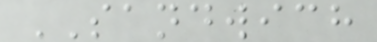SANDWICH
